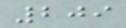209
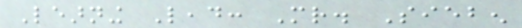Learning Lead: Mr. Sieben
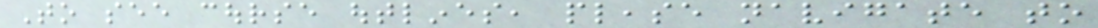To see course outlines, please navigate to
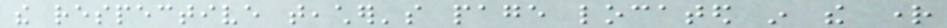the respective teacher's page located in the right
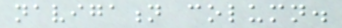navigation column.
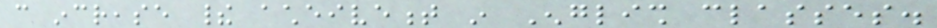can increase their acheivement in English classes.
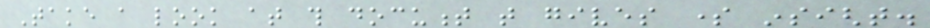Take a look at this document that gives some insight.
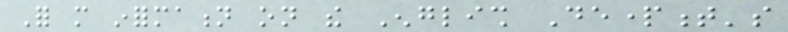For more information on the English Department's
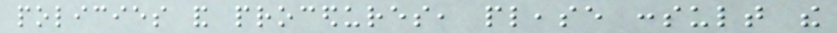policies and procedures, please consult the
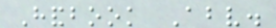Handbook Above.
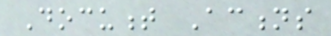Document Actions
